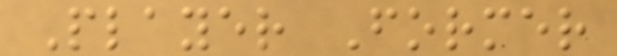Player Former
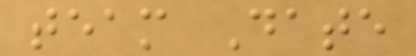team Date
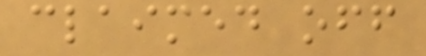claimed off
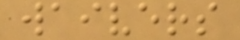waivers
